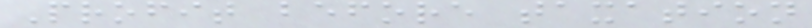Profit before taxation
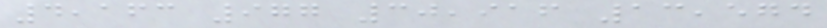4,163 977 30,916 13,574
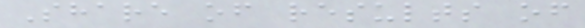Share of results of
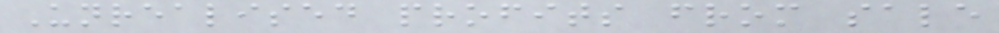Unrealised profits from sale
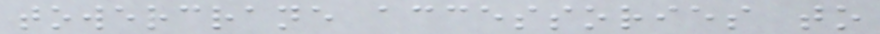towercrane accessories to
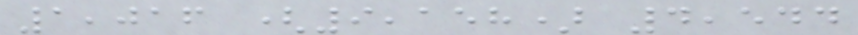1,016 (9,158) 4,544
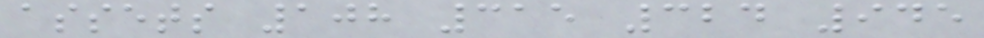assets 108 315 324 945
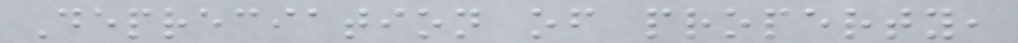Depreciation of property,
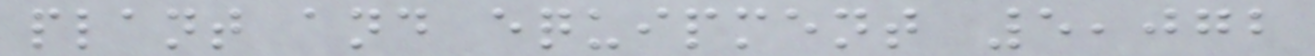plant and equipment 5,072
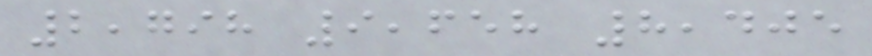2,798 9,658 8,405
